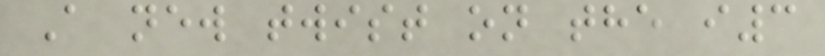A new twist on the i3
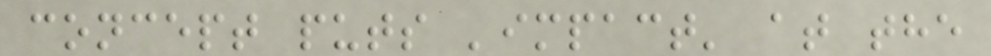concept puts 'impact' at the
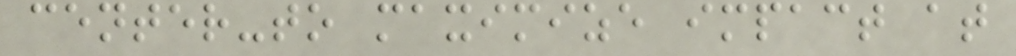center-to maximize impact at
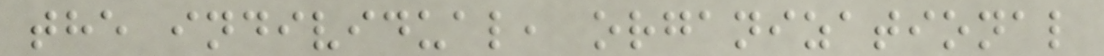the individual, organizational
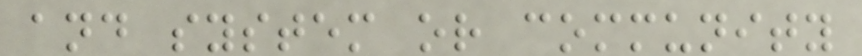and system or community
